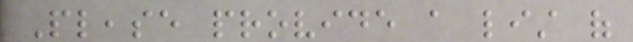Please provide a list of
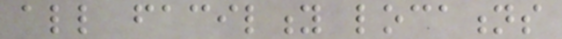all facility locations
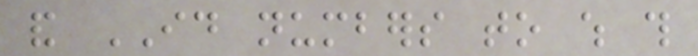and ID numbers to which this
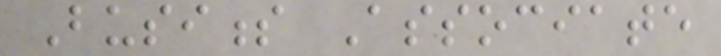Business Associate
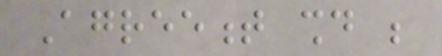Agreement should be
